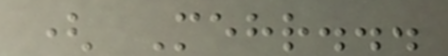( Mehr...
